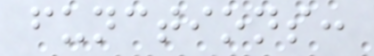functions:
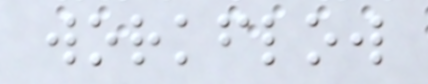workflow
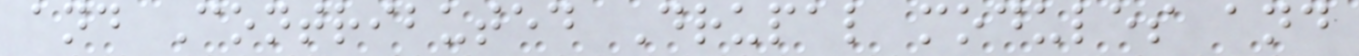and Contributed Drupal modules and
